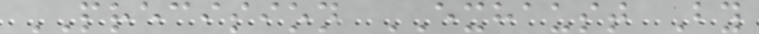PRECISION EXHAUST By
